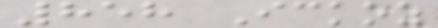858 Ickoz
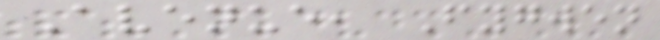Avenue, Fygwen
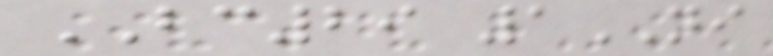BC29 1NI
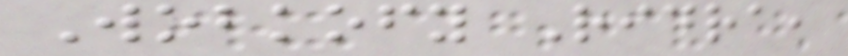Wobkofy Ridra,
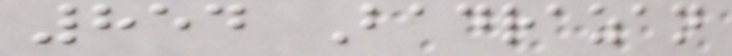854 Badrazan
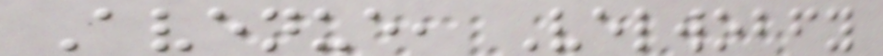Avenue, Velwobfy
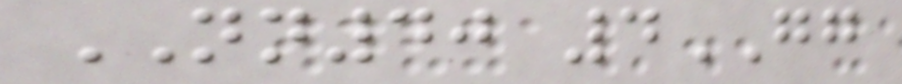NN40 4GG
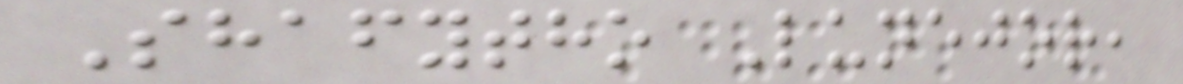Shafytho Lunejor,
